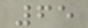65
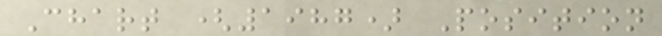Chart (1987) Position
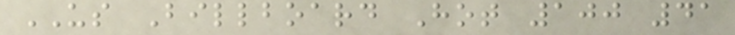US Billboard Hot 100 41
